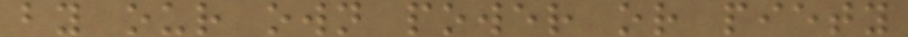by our own power or piety
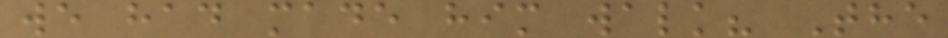we had made him walk? The
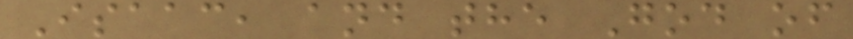Isaac, and the God of
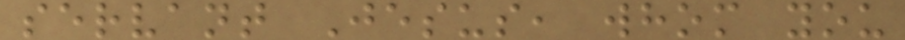servant Jesus, whom you
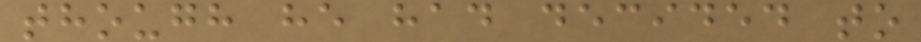though he had decided to
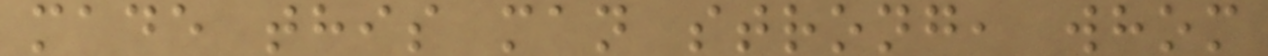made this man strong, whom
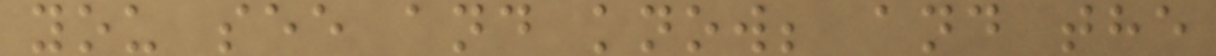you see and know; and the
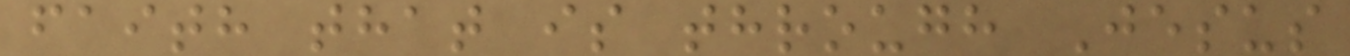faith that is through Jesus
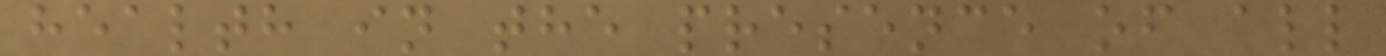health in the presence of all
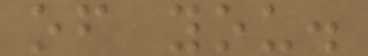of you.
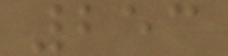253
